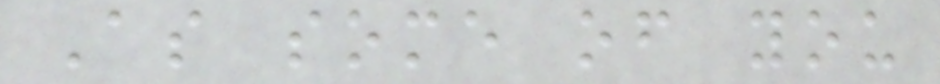As some of you
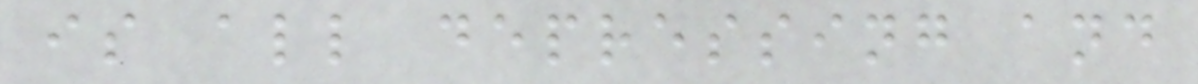is all depressing and
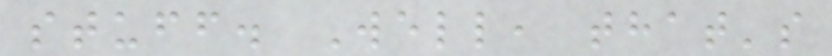stuff. Well, that's
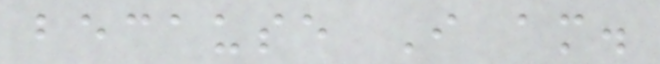because I am.
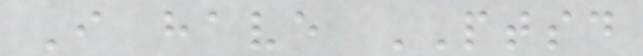I have PTSD
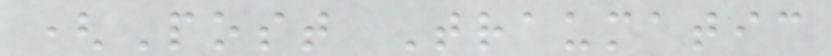(Post Traumatic
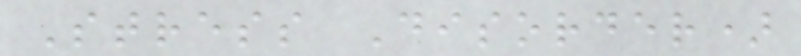Stress Disorder)
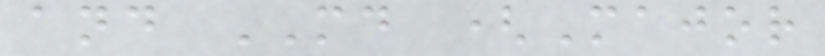and MD (Major
